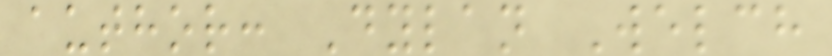author: Dylan Welch
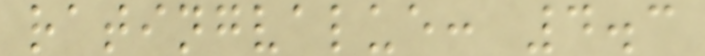ratingvalue: 4.3
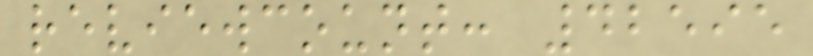reviewcount: 42595
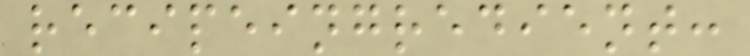recipeingredient:
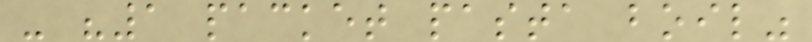- "1 packet pasta boil"
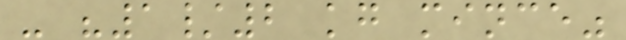- "1/2 kg mince"
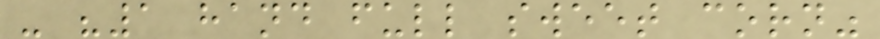- "1 hand full sweet corn"
